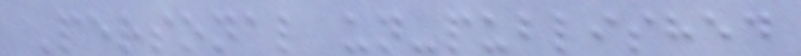Personal un-published
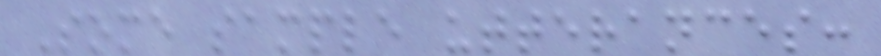Some sample utterances:
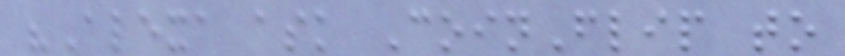"Alexa ask CoinFlip to
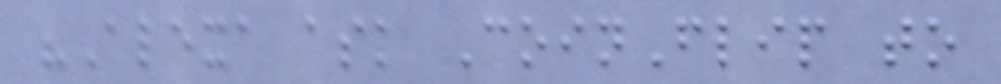"Alexa ask CoinFlip to
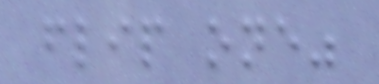flip one"
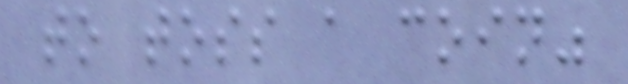to toss a coin"
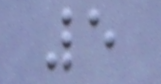5
